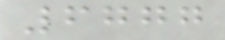6777
